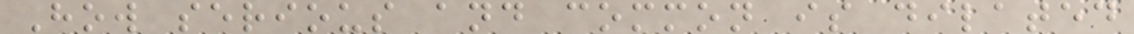How serious and common is dilated
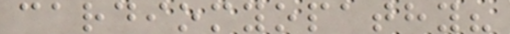cardiomyopathy?
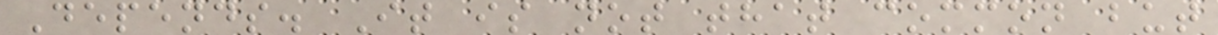Depends. It is not that common but
